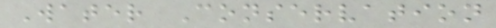Water Conservation
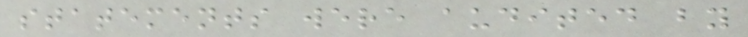statements were audited by
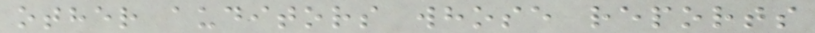other auditors whose reports
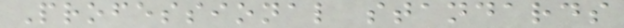Professional standards
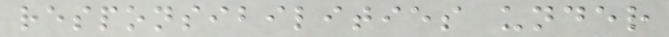responsibilities under
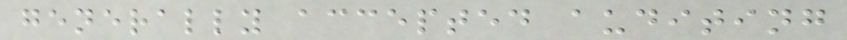generally accepted auditing
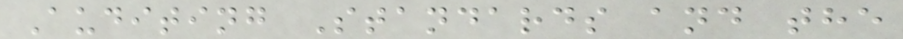Auditing Standards and the
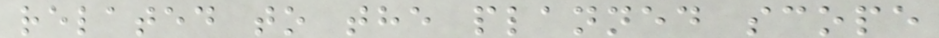related to the planned scope
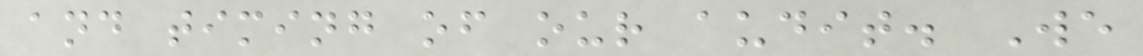and timing of our audit. We
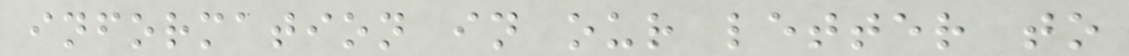information in our letter to
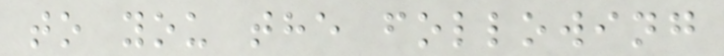to you the following
